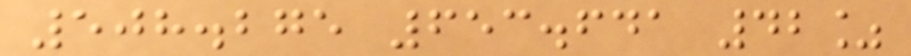508.275 653.641 42%
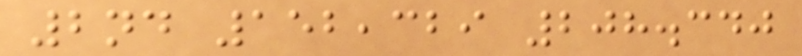2nd 152,329 208.340
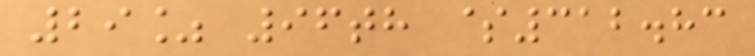29% 96th $312.83
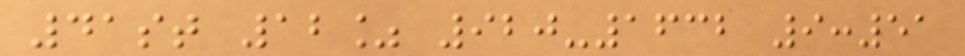41st 12% 920-1632 9:51
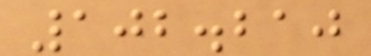102.210
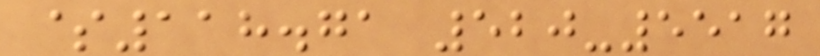$118.71 520-5517
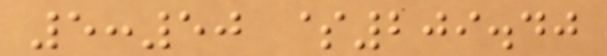5:50 $209.40
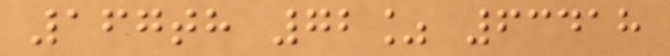167th 72% 63418
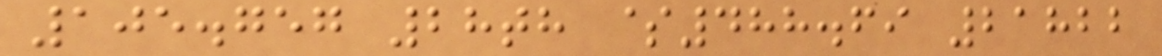105.757 28th $488.69 21822
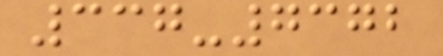337-7372
